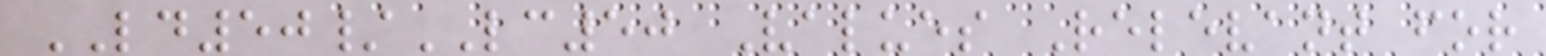LD50/LC50 Values Relevant for
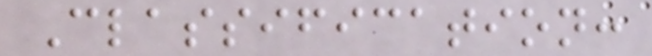Classification:
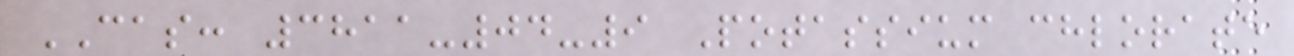CAS: 3811-04-9 Potassium chlorate
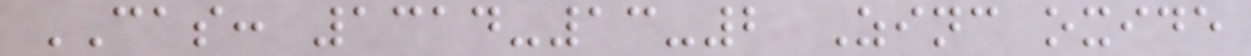CAS: 1314-13-2 Zinc oxide
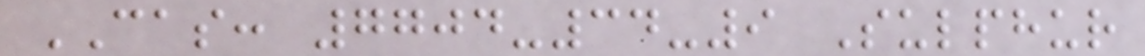CAS: 7704-34-9 Sulphur
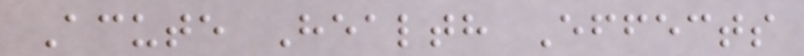Acute Health Effects
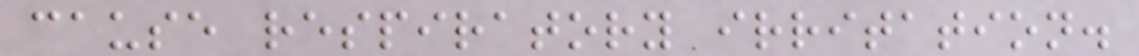cause respiratory irritation.
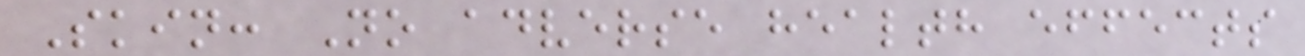Skin: No adverse health effects
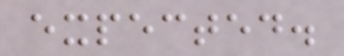expected.
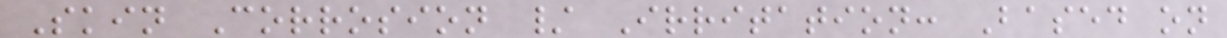Skin Corrosion / Irritation: Based on
